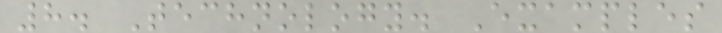8. Technology. Examples
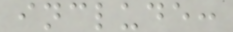include:
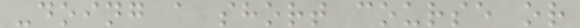-doing a short course or
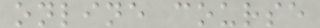online course
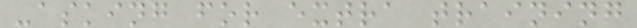-asking for extra training
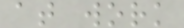at work
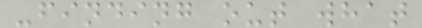-finding out what
